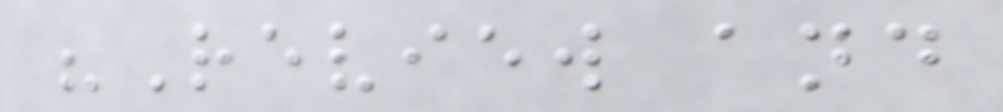"Review and
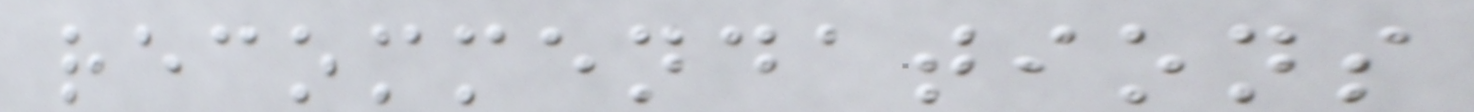recommendations
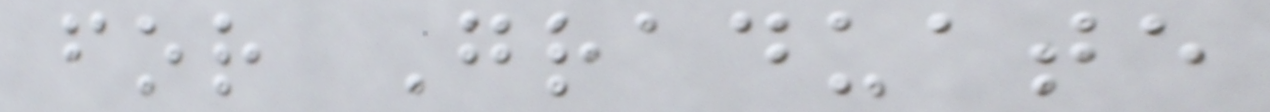for Graduate
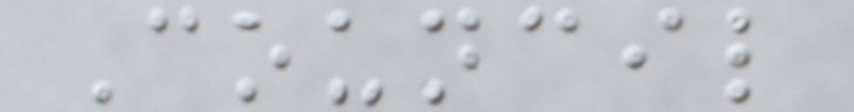Council
